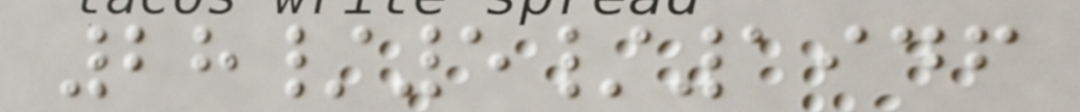28/5/1946
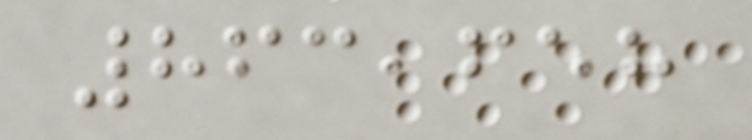863,658
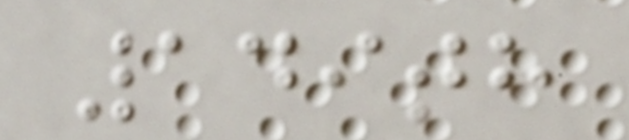149th
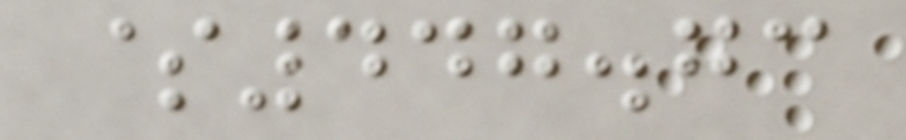$447.73
